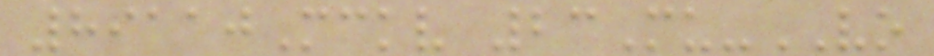89110Mckv 23Mu-VO
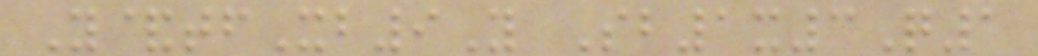Y&tfXb9Y Sb1x3Q1
